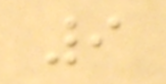9
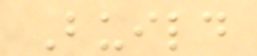Build
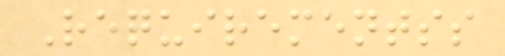Requirementss
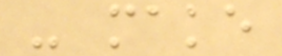- make
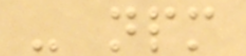- npm
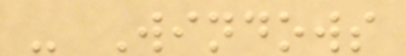- Windows
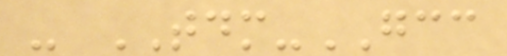- TDM-GCC
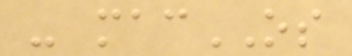- macOS
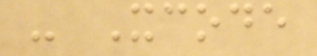- Xcode
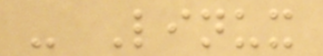- Linux
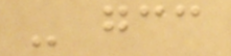- gcc
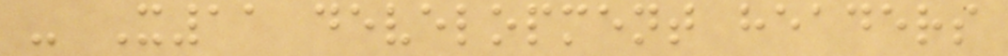- X11 development headers
